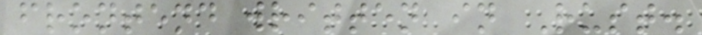frontend written in Rust.
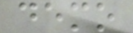demo
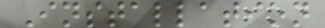Installation
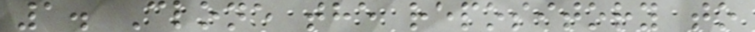1. Clone the repository to
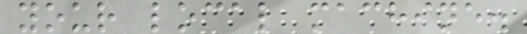your local machine.
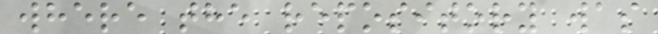where the repository was
